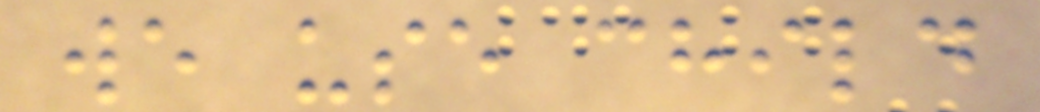we use child
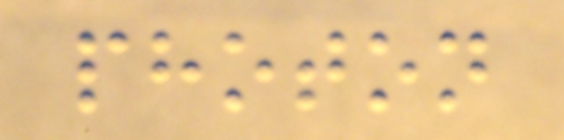photon
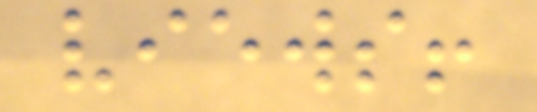views!
